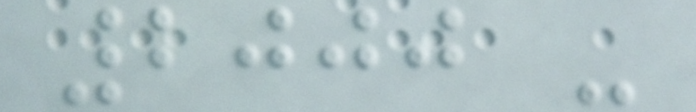2000 -
